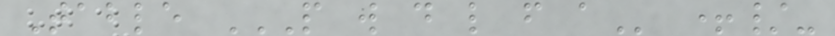Table P W D L F A +/-
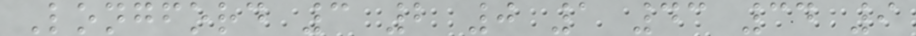Longford 3 2 0 1 43 34 9
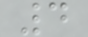4
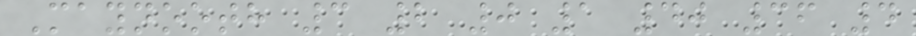Maynooth 3 2 0 1 40 36 4
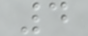4
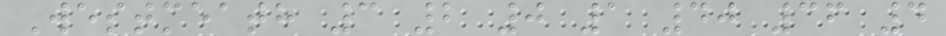Westmeath 3 2 0 1 40 36 4
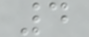4
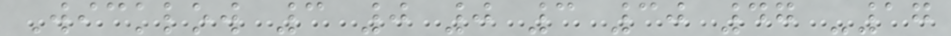Wicklow 3 0 0 3 30 47 -17
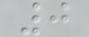0
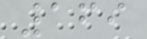169
